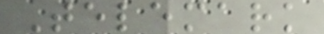Telemark
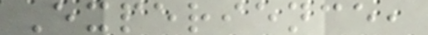Experience,
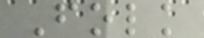Folk
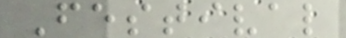Festival
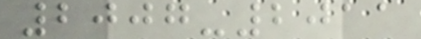2007-2011
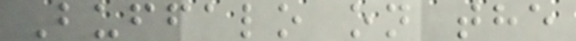Buffalo on the
